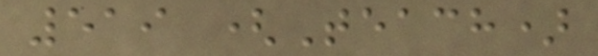519 (Teach)
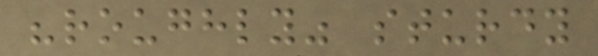"roughly" sturdy
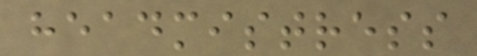headmistress
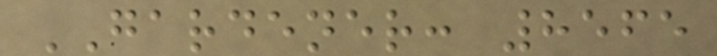GARDENER: 8565
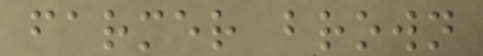farmer brown
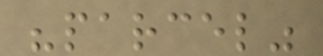"parcel"
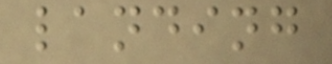landing
